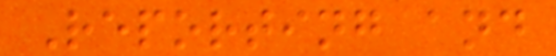Reporting and
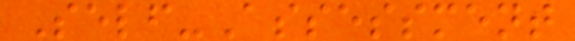Self-Assessment
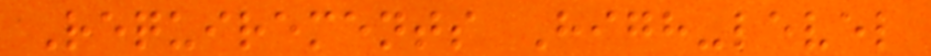Requirements High-level
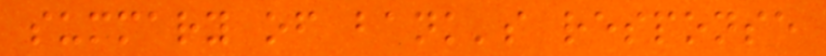summary of bank's response
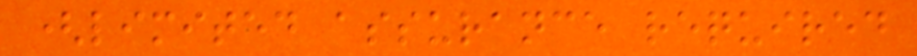(limited assurance required
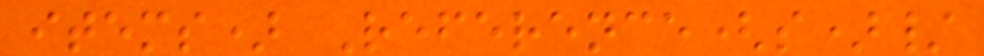items) Reference(s)/
